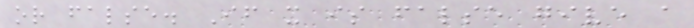or false. If it is false give a
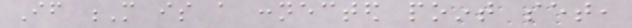If M is a connected point set,
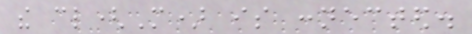the cl(M) is connected.
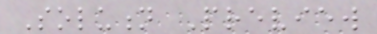Solution Preview
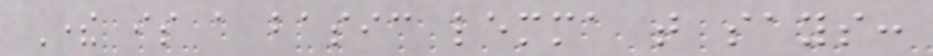There is a basic lemma that says:
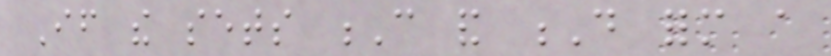If the sets C and D form a
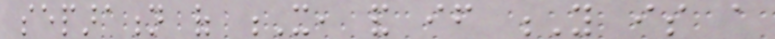separation of X, and if Y is a
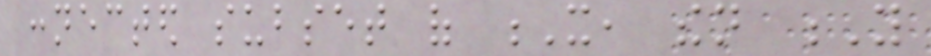connected subset of X, then Y
